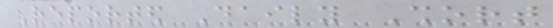Reported Daily Short
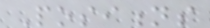Positions
